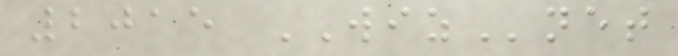2015 WIZnet
